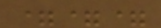===
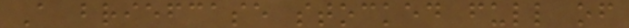A briefcase stocked full of
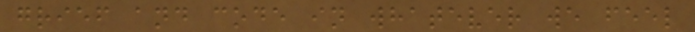grief and code in whatever we feel
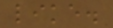like.
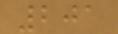201
